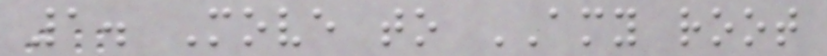1. Move to AMY root
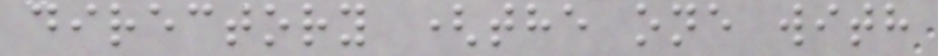directory (the one with
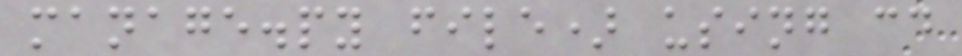manage.py file) using cd
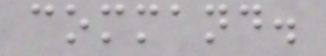command.
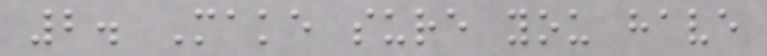2. Make sure you have
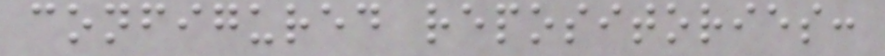configured repositories:
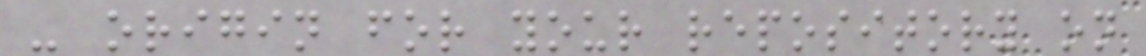- origin for your repository on
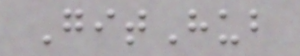GitHub
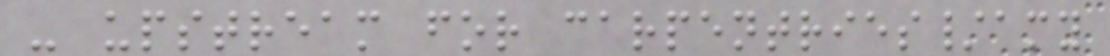- upstream for carpentries/amy
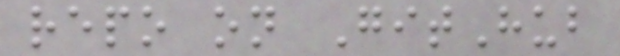repo on GitHub
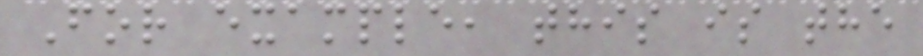For example, this is the
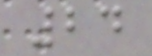24
